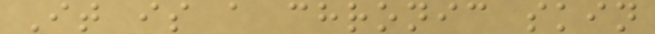It is a chronic skin
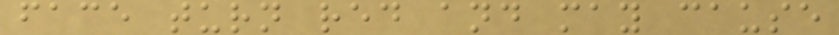face turn red and may cause
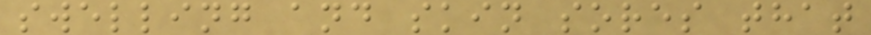swelling and skin sores that
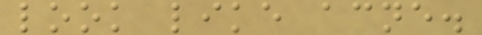look like acne.
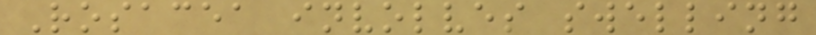Rosacea involves swelling
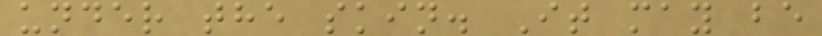under the skin. It may be
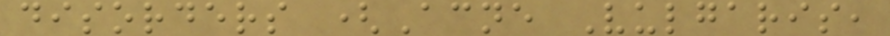disorders (Acne Vulgaris,
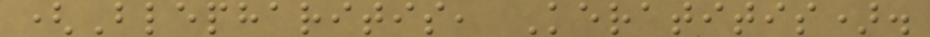(Blepharitis, Keratitis).
